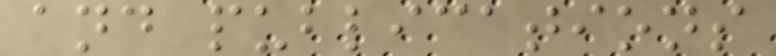and publications
